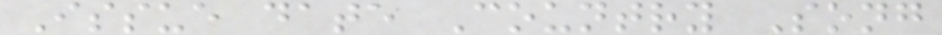Issue date Country Song
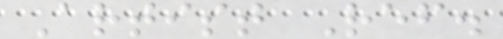Artist Ref.
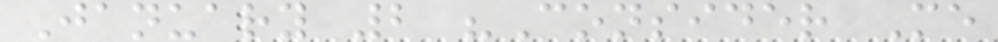January 2 "Consider Me
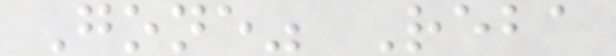Gone" Reba
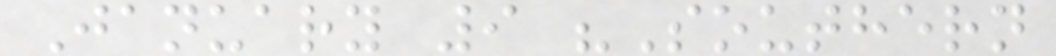January 9 "Southern
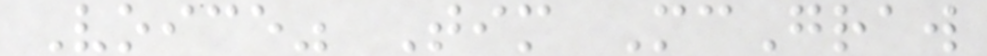Voice" Tim McGraw
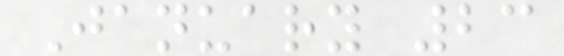January 23
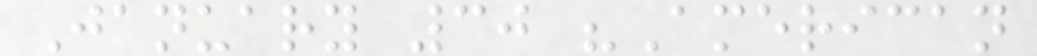January 30 "American
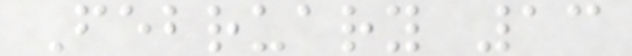February 13
